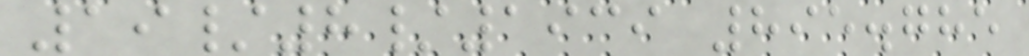19/8/1939 895.785
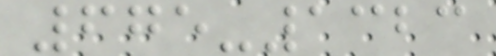675-1323
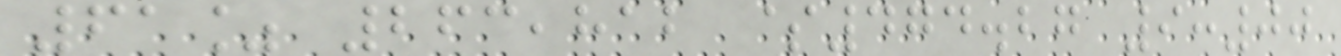61% 263,812 $474.27 9:00
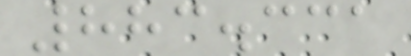883.331
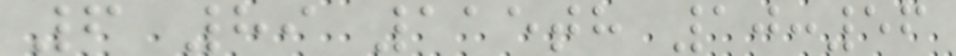6 89 115th 10:56
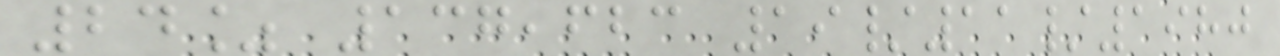24% 137,623 19/11/1980
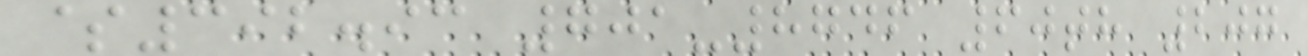$392.93 701-8746 60th 207
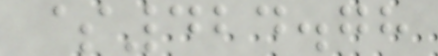$424.78
